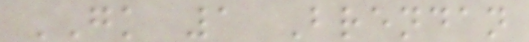GK 1 Brendan
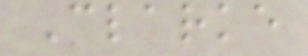Clarke
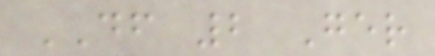DF 2 Ger
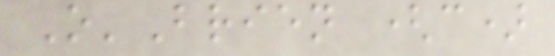O'Brien (c)
